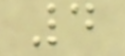4
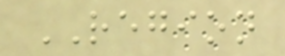REGION
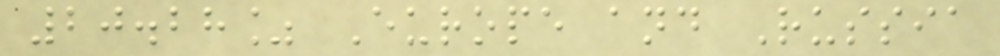20.28% Europe and Russia
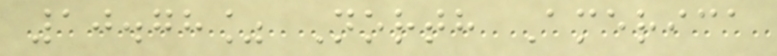10.78% North America
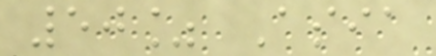50% Asia
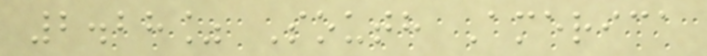2.28% South America
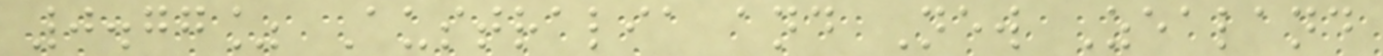0.77% Australia and New Zealand
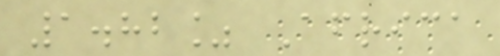1.82% Africa
